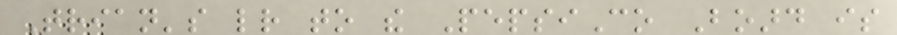Trian's letter to the PepsiCo Board is
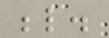below.
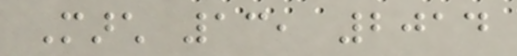March 13, 2014
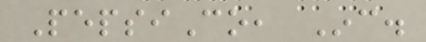PepsiCo, Inc.
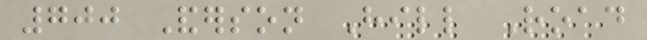700 Anderson Hill Road
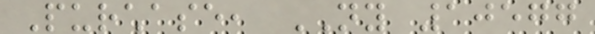Purchase, NY 10577
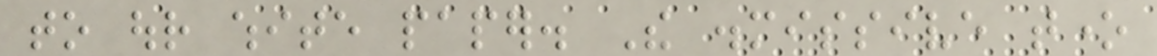to our white paper. The dismissive tone
